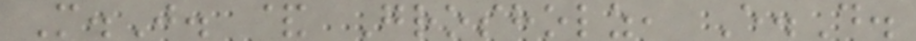M.J. & Grosholz, E.D.
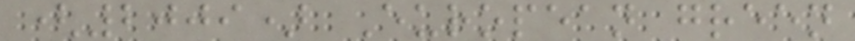(2009) European green
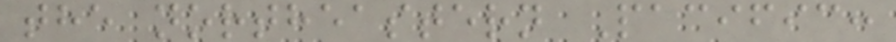the northeastern Pacific:
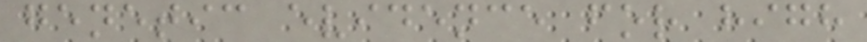genetic evidence for high
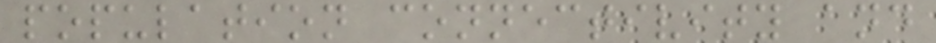population connectivity and
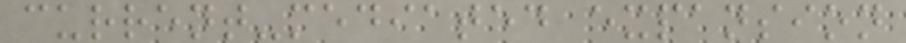current-mediated expansion
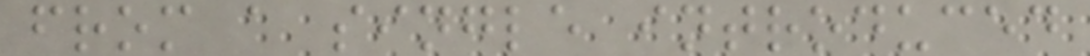from a single introduced
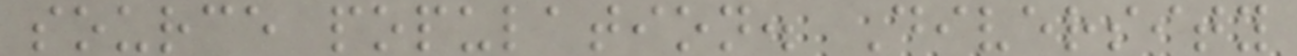source population. Diversity
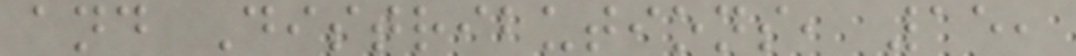and Distributions, 15,
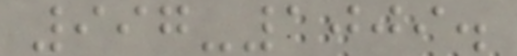997-1009.
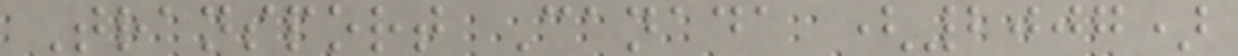Transport Canada (2007)
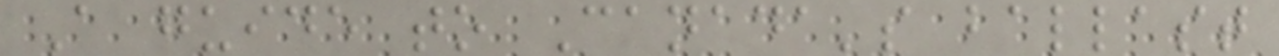A guide to Canada's ballast
